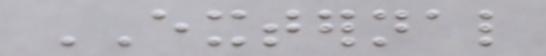EXTERNAL
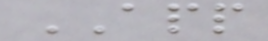APP
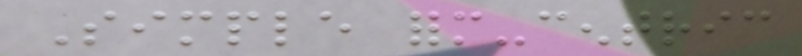Simple form-centric
